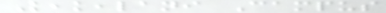Keakealani Campus
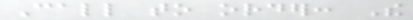Call to order: The
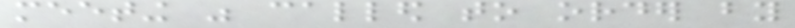meeting was called to order by
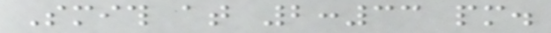Smith at 2:33 pm.
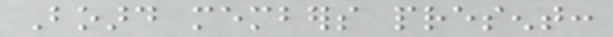Board members present:
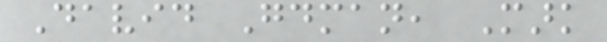David Goodman, Mark
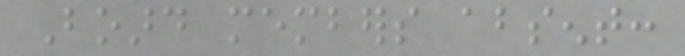Board members absent:
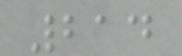214
